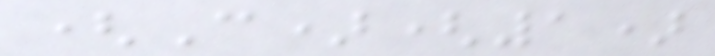(C)(1)
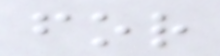for
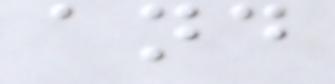and
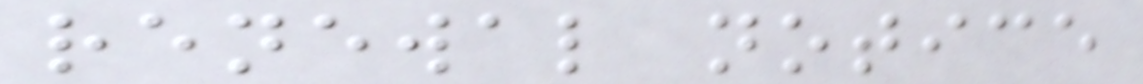renewal notice
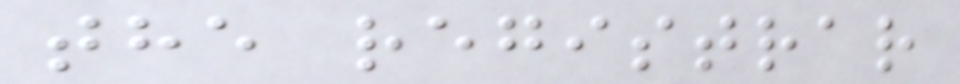the registrar
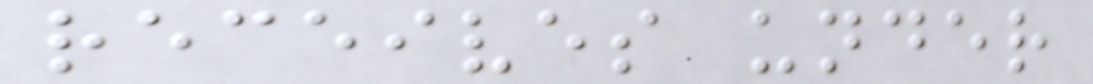receives under
